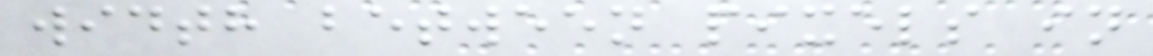width between pixels in
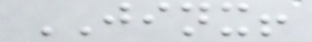JINX!
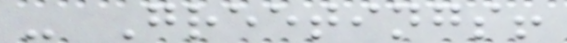- Greetings!
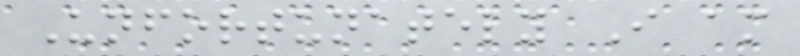Unfortunately I am
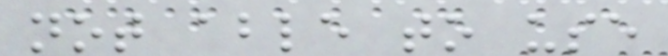not able to use
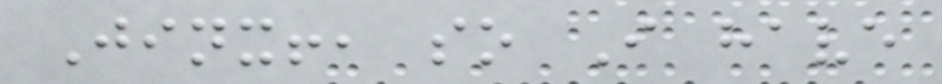Jinx!, so I have
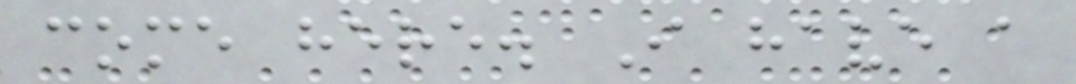come here. I have a
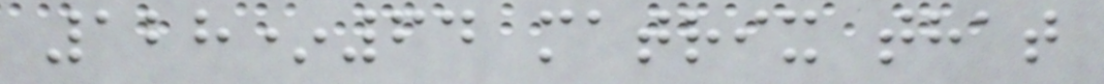128*64 matrix that
